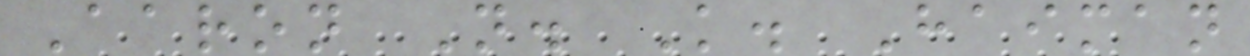Aaron N. K. Haiman
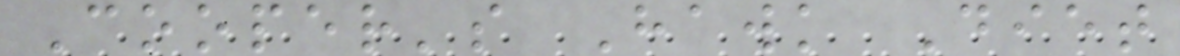Cooper's Hawk Diet
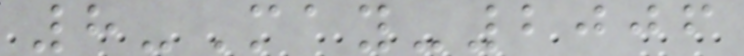8-May-2006
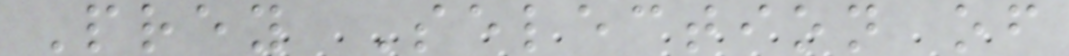Prey Selection of
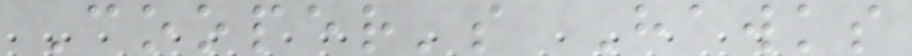Cooper's Hawks
